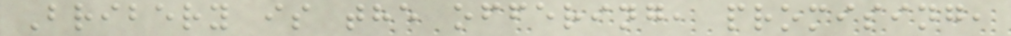Bribery is the offering, promising,
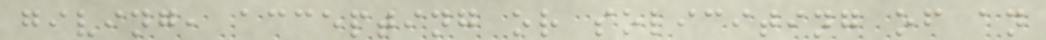giving, accepting or soliciting of an
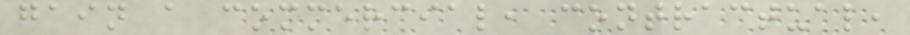gain a commercial, contractual,
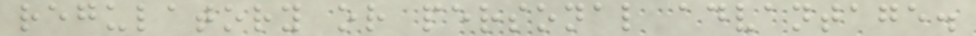regulatory or personal advantage.
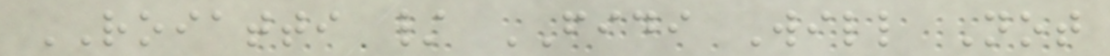ROIATTI / FIDI Will Not
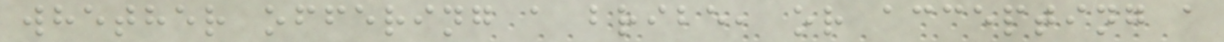whether offering a bribe, or accepting a
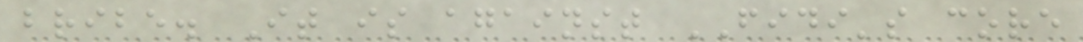bribe. It is against FIDI's core
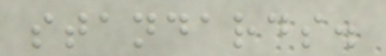standards.
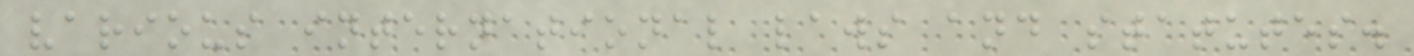various international laws and statutes.
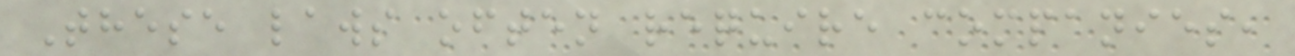These laws often require companies,
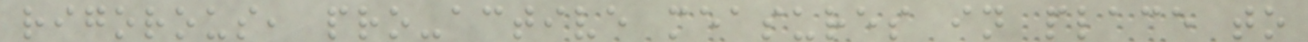rigorous, pro-active measures in place to
